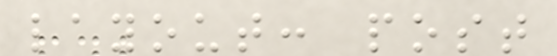layout: post
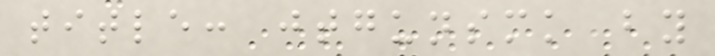title: jtgunsmk by
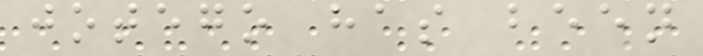jotego has been
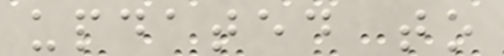updated to
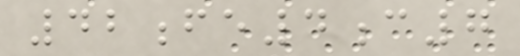42fe4c7
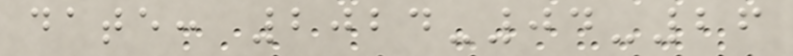date: 2024-04-26
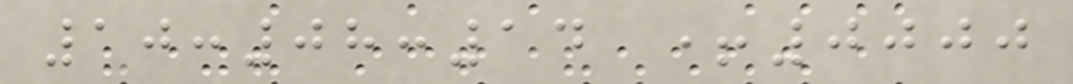10:08:14 +0000
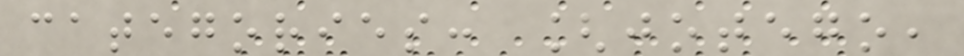categories: [jotego,
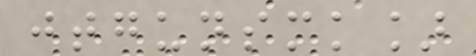jtgunsmk]
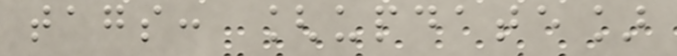tags: [update]
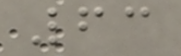63
